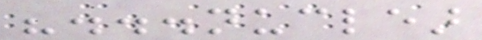"...nuclear
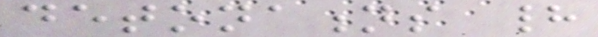detonations had
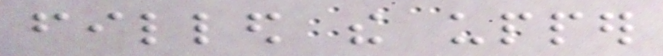filled the upper
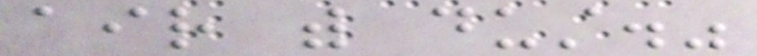air with dust."
